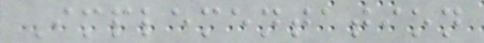Implementation
